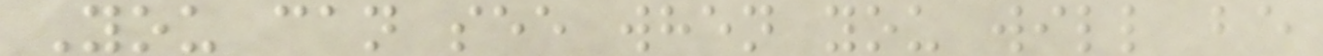You can see when you will be
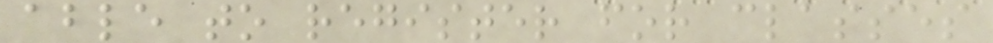able to register for classes
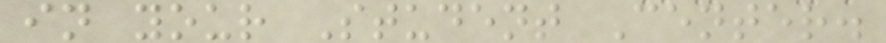in your Student Center.
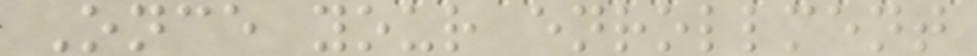Once your enrollment
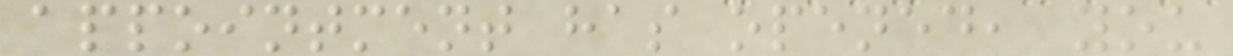appointment has opened, you
